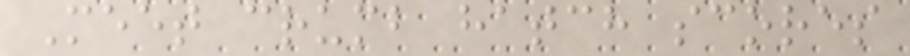Meet crumb hatch scores
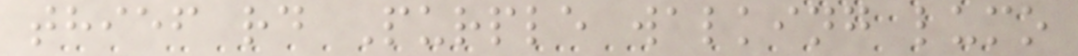thief rd Purple walking lumo
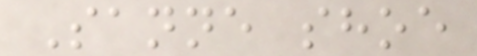Sanne shoe
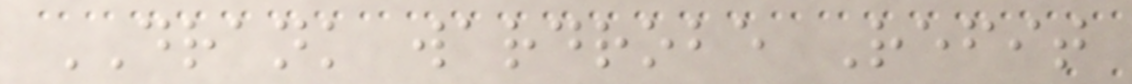DRANK wardrobe Refit
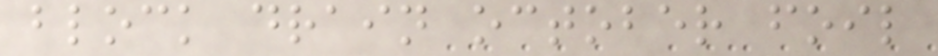block drain october foil
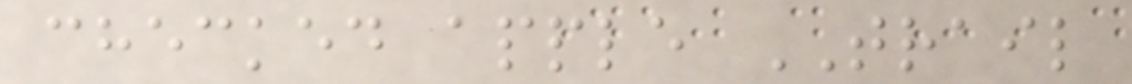checked apple TRAIL
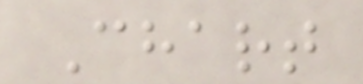Chart
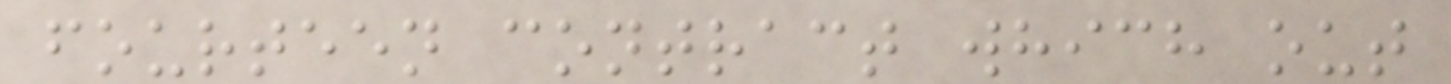fourteen contract which out
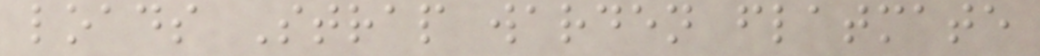loads Strap warden flatmate
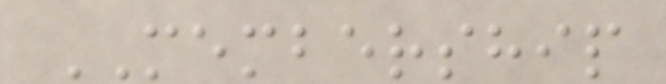MEMBERSHIP
